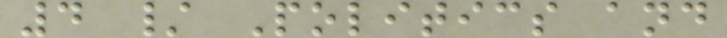4 / Politics and
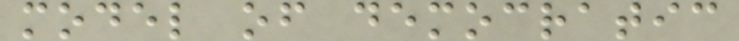model of democratic
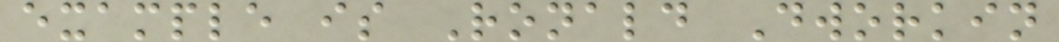example is Ronald Dworkin
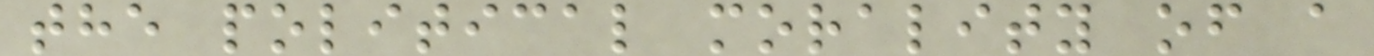the political morality of a
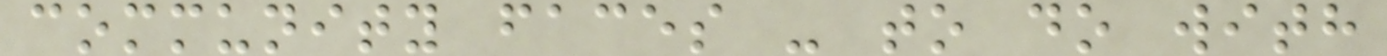community faces - to do with
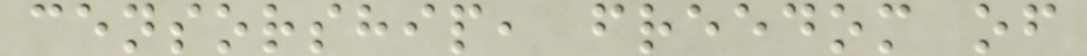censorship, freedom of
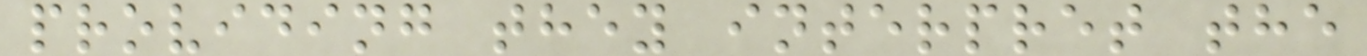providing they interpret the
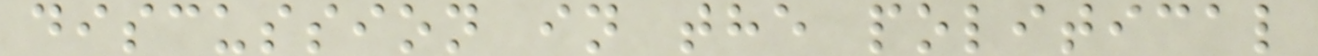discussion in the political
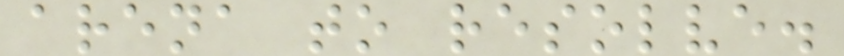arena to resolve.
